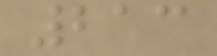213
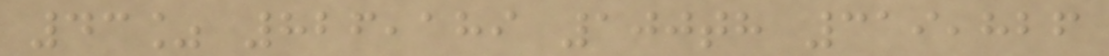43% 826,189 100th 319,826
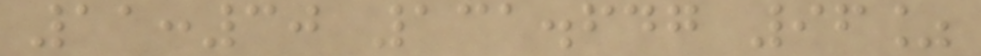11:30 131.647 96%
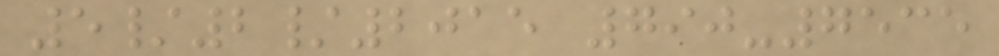5/2/2015 790-7535
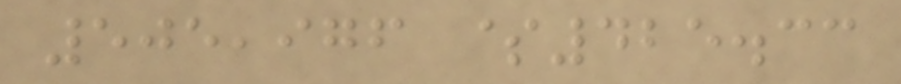505,976 $425.33
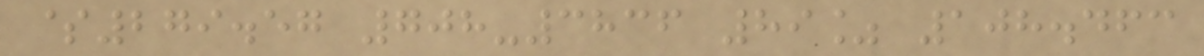$279.57 708-3836 89% 108.463
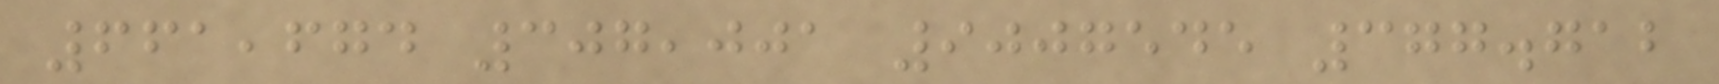661,674 307,001 9007545 377.712
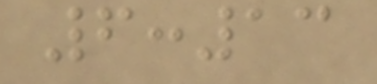6:13
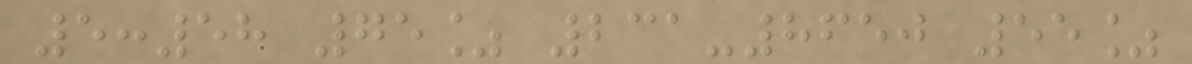5:58 75% 231-8650 55%
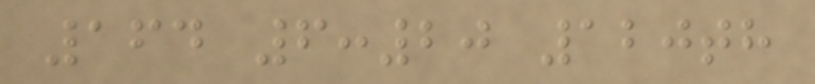164 6:20 120th
